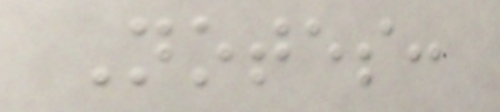Notes:
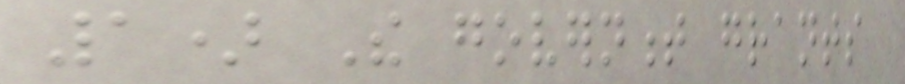1) The government grants
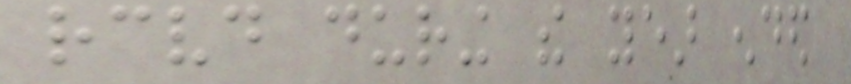received during the year ended
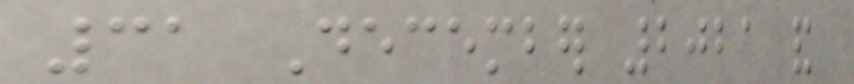31 December 2021 and
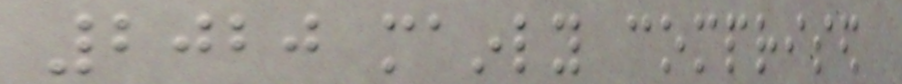2020 mainly comprised
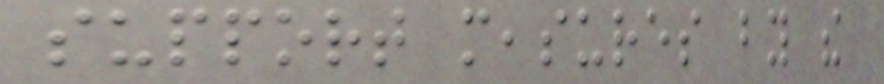support measures by the
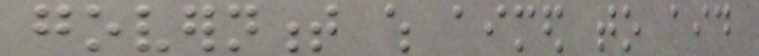government which aimed to aid
